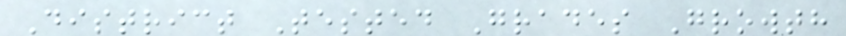District Tested Grades Growth
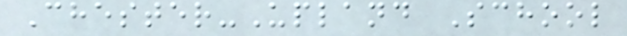Chester-Upland School
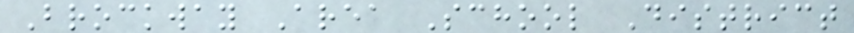Brockway Area School District
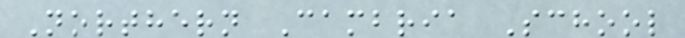Northern Cambria School
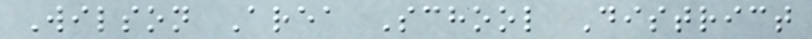Wilson Area School District
